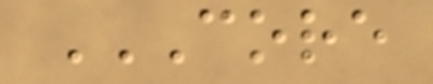CORE
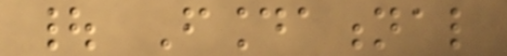| Foundational
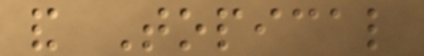and Topical
